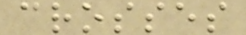crosses
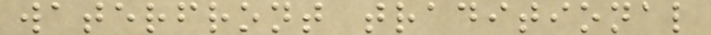waterfront traditional
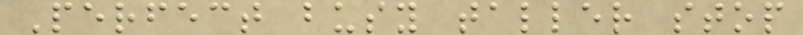Perfect busy taller stop
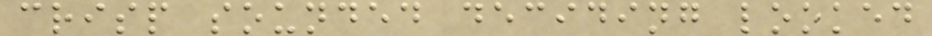crisp sounded deciding looked
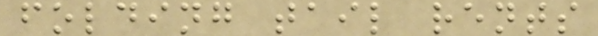folding tail rents
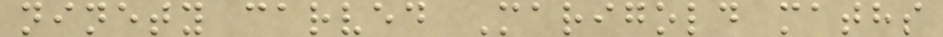ninety carved Marigold maths
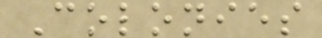Colonies
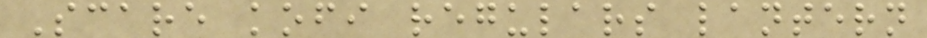Scare kofi regulars lantern
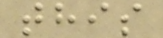this
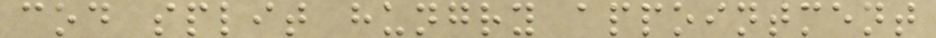cod split hungry appointment
